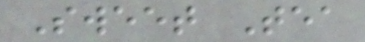Sweet Tea
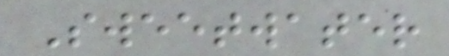Sweetwater
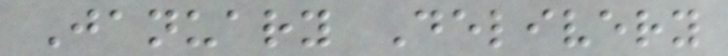January Delivery
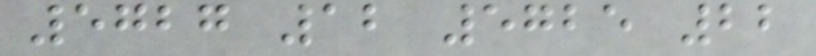5727 12 5725 22
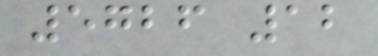5726 12
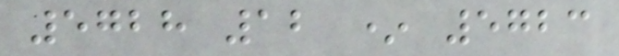5728 12 * 5723
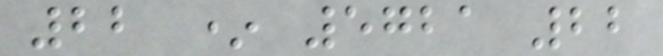22 * 5721 22
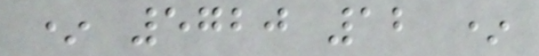* 5720 12 *
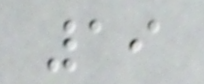19
